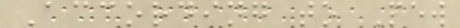According to Pew
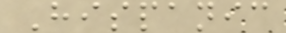Hispanic
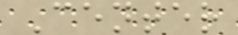Center
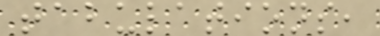tabulations,
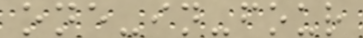one-in-four
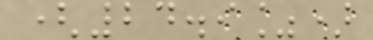(24.9%)
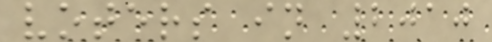voters in 2010
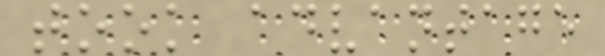took advantage
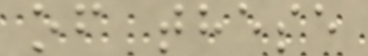of these
